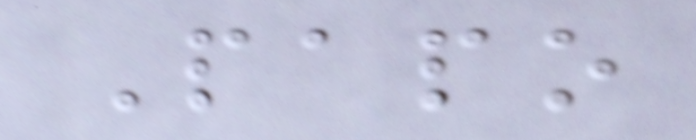Papo
